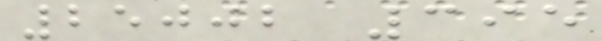25002 395
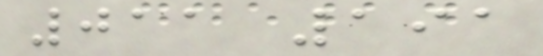011 191
